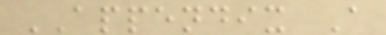APPENDIX A
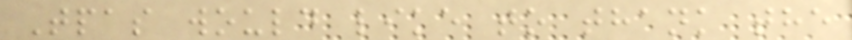Tpas would like to thank the
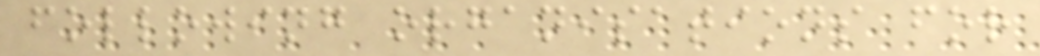following organisations for
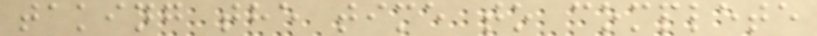taking the time to complete
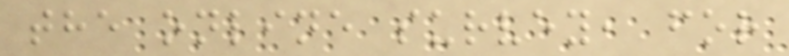the online survey, for
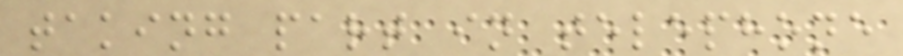taking part in telephone
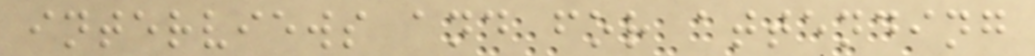interviews and for attending
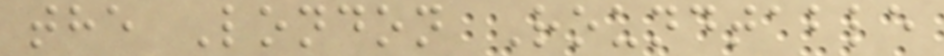the London Roundtable
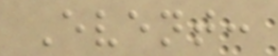Event:
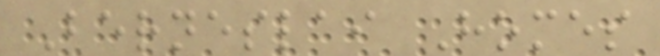Berneslai Homes
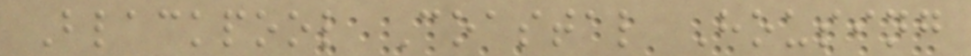Blackpool Coastal Housing
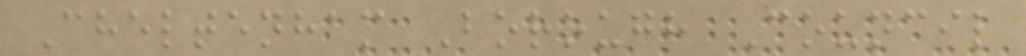Cheltenham Borough Council
